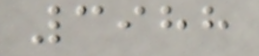3988
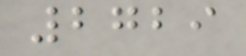2729
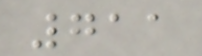711
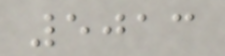5013
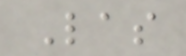Las
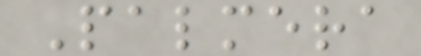Palmera
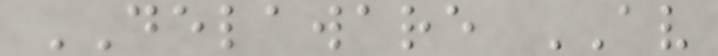DELAWARE AV
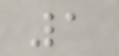1
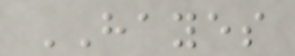HAYES
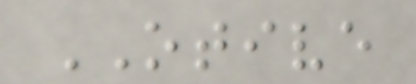OTIVE
